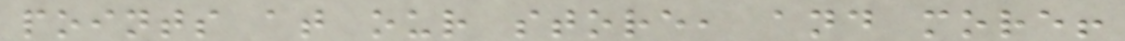points at our store, and more!
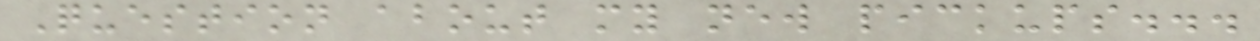Question about my new pickups...
